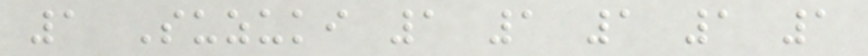1 Suzuki 1 1 1 1 1
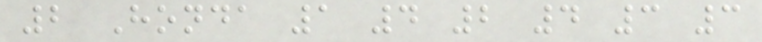2 Honda 1 4 2 4 3 3
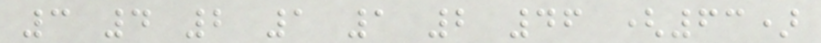3 4 2 1 1 2 46 (63)
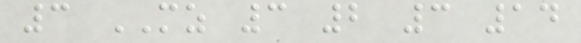3 MZ 3 2 3 14
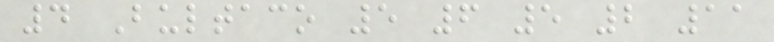4 Bultaco 5 6 5 2 11
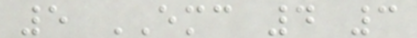5 EMC 4 3
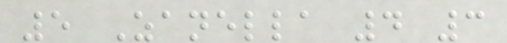5 Zanella 4 3
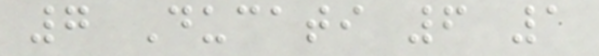7 Ducati 6 1
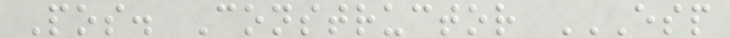Pos. Constructor ESP
